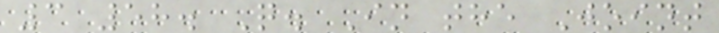3 58. Q. In the Joint
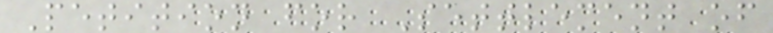Petition for Settlement of
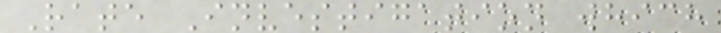Rate Investigation which
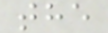the
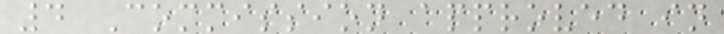4 Commission approved in
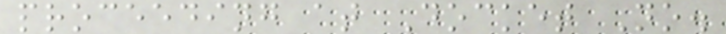proceeding at Docket No.
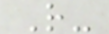R-
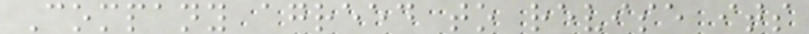Company agreed to revise its
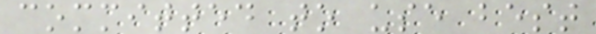committed to use best
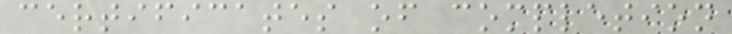certificates of completion
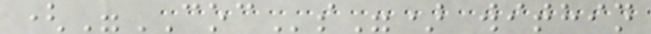("COCs") within
